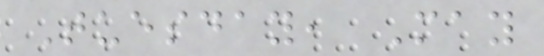Tuesday, May
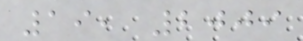19, 2009
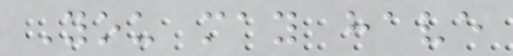You may have
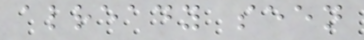already seen
